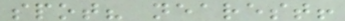spot? nearest!
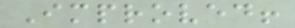Improved!
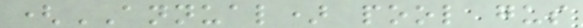(ANNUAL) pool gus
